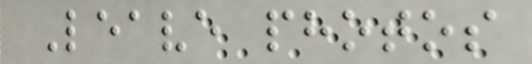Leave photos
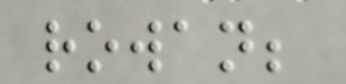rowan;
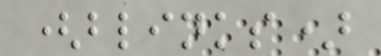(blinks)
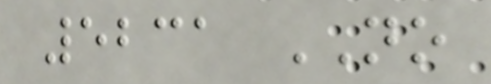5231 NO
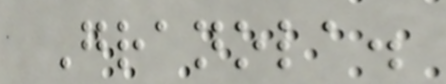Granola.
